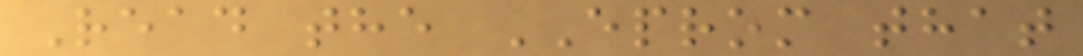Read the EPROM that
